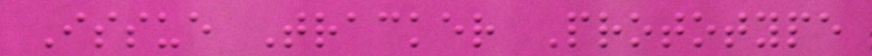Issue Tracker Prototype
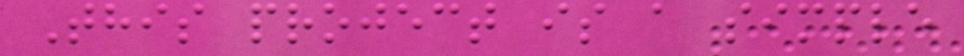This project is a simple
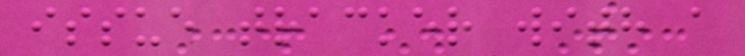issue tracker with a
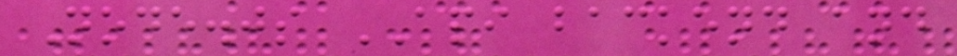Node.js API backend and
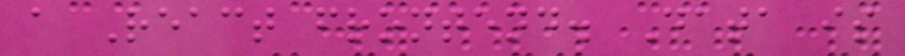a React frontend. Data is
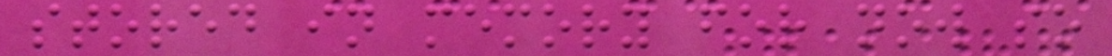stored in memory for now so
